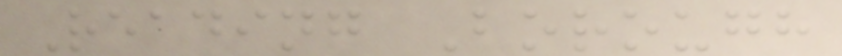Reading Borough
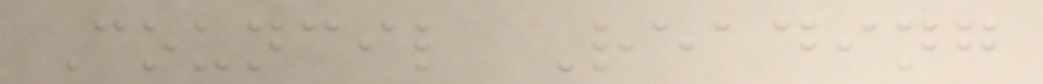Council Reading
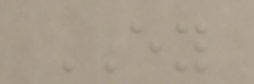EY
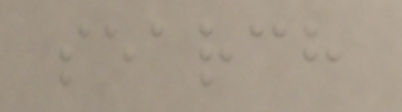search
